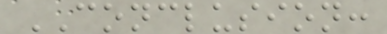CONCLUSION:
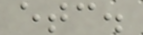etc.
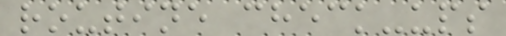routine check-ups
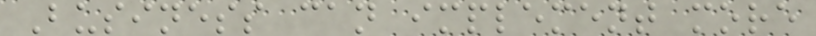Business can implement more
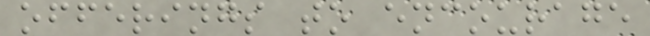offerings to encourage
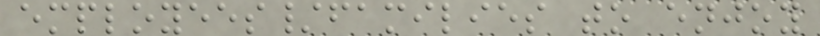employees/families to enjoy
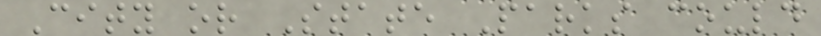City or State Parks could
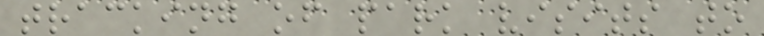tracking of park visits to
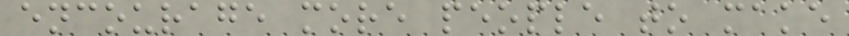encourage more people to make
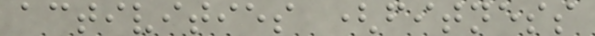activities (fitness
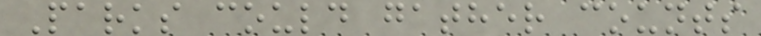Parks could gather counts
